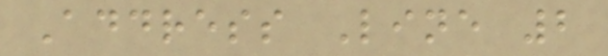Address Line 2
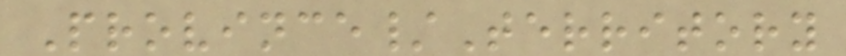Province/Territory
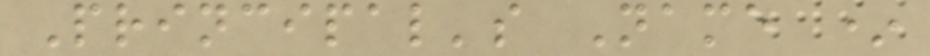Principal's Name *
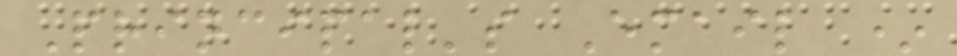Principal's Email *
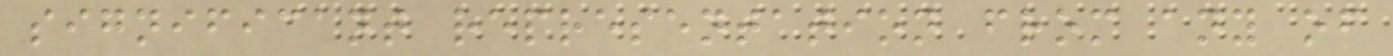significant representation from any of
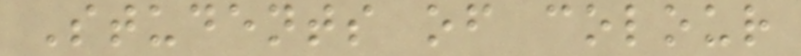Students of colour
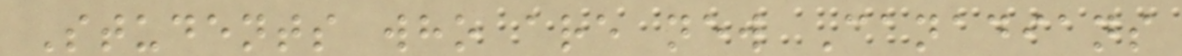Students who are new Canadians
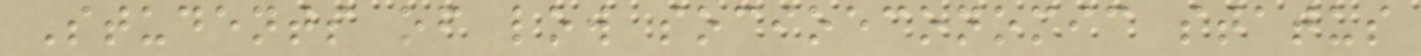Students of low socioeconomic status
